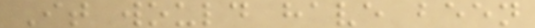It would have been
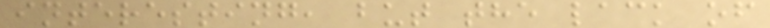interesting, but the lack of
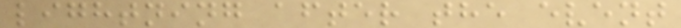lightning after the event
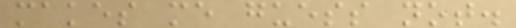makes me guess not.
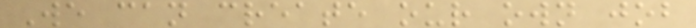We can create our own job
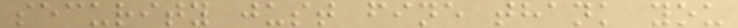security just fine thank you
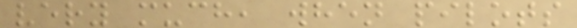very much, when pilots
